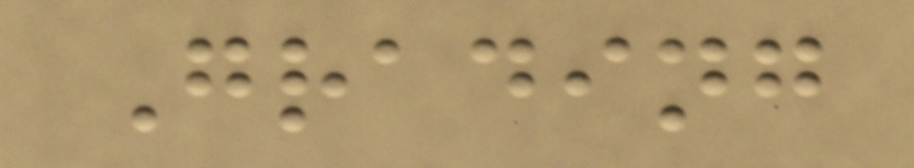Grading
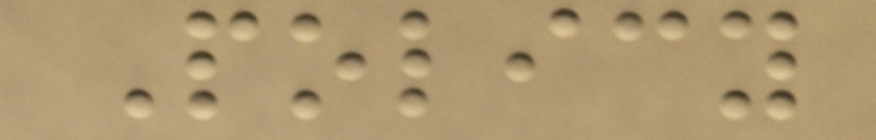Policy
